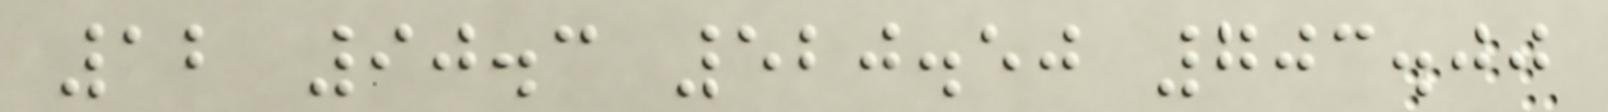12 90.3 520.50 703.00
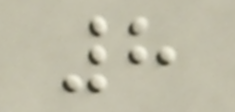8
